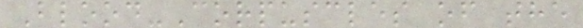Blood-Corpuscles of the
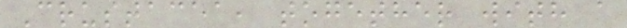Crustacea, together with a
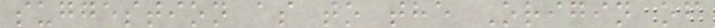suggestion as to the Origin of
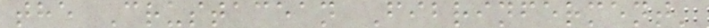the Crustacean Fibrinferment'
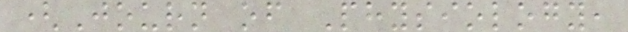(Journ of Physiology,
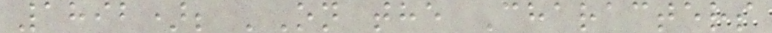1892); 'On the Characters
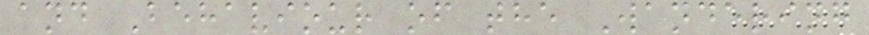and Behaviour of the Wandering
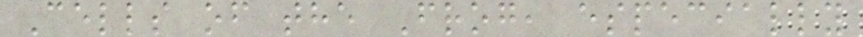Cells of the Frog, especially
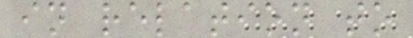in relation to
